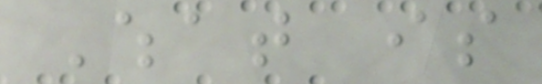What is
